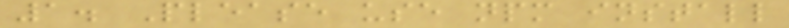1. Please use npm install
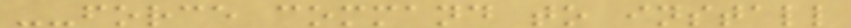--force command to install
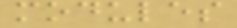modules
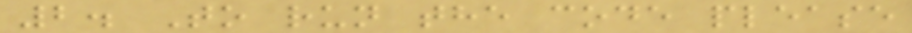2. To run the code please
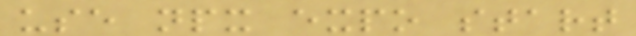use npx expo start
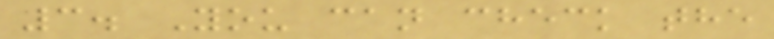3. You can check the
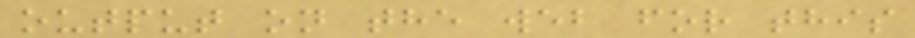output on the web for this
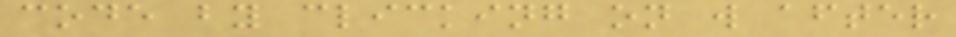code by clicking on w after
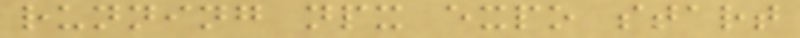running npx expo start
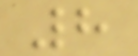8
